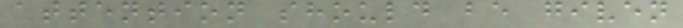attention should be given
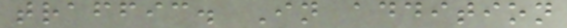traffic. In addition
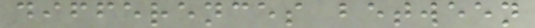differences between
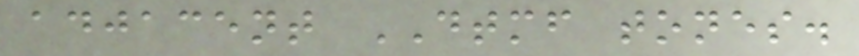adjacent DTMF tones.
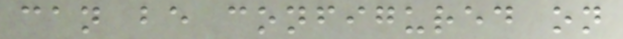can be configured on
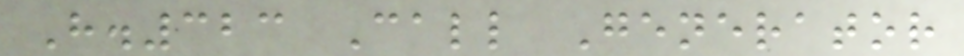H.323 Call Generator
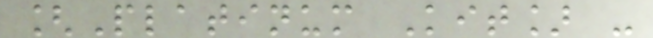[Platinum Kit] -
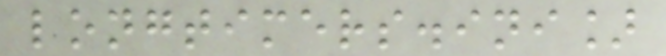longtimers.ini]
